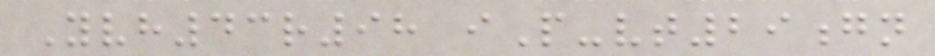Yvh43r98 iP-vt29gn
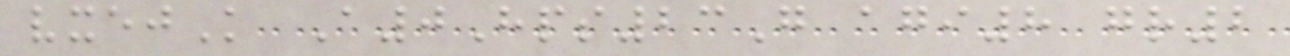vxejK A0Hps23G agi8 gr2
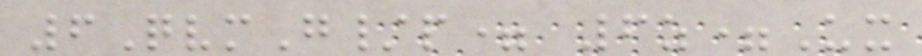6QvmG/p= 6z=Ux
